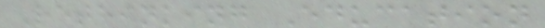Rethinking Education
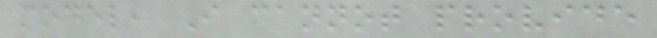model, I cannot provide
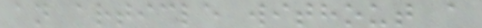an article without a
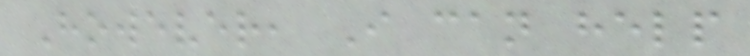However, I can help
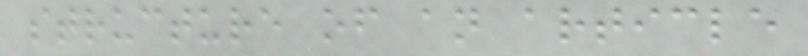structure of an article
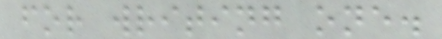for writing one.
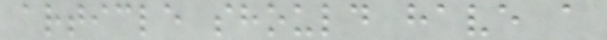article should have a
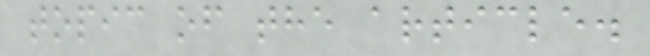topic of the article.
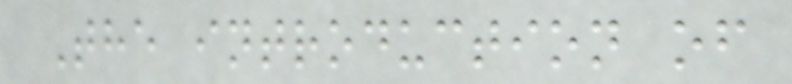The introduction of
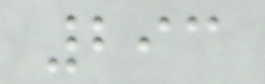293
